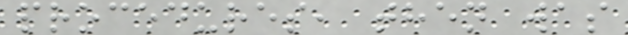procedures, then was
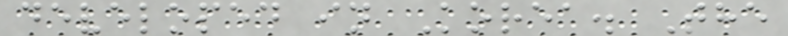developed in Korea. The
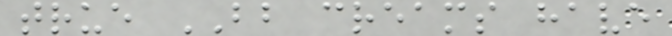true BB creams have
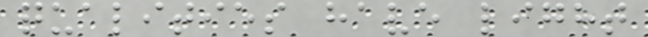qualities have light
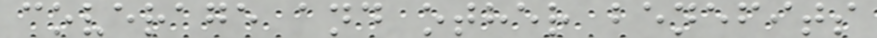coverage and other benefits
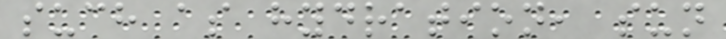such as hydration, sun
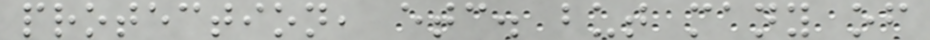protection, etc. but many of
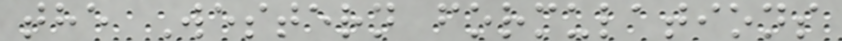the Western formulations
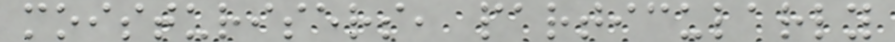moisturisers, particularly
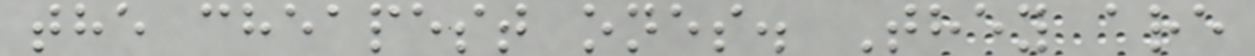the cheapest ones. They are
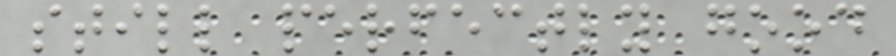still perfectly good
